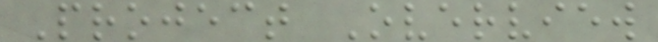Project Overview
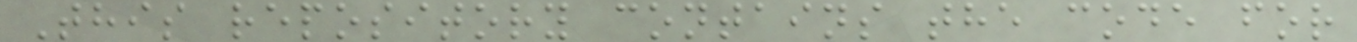This repository contains the code for
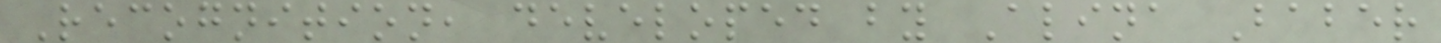Recognition, developed by Alina Baber
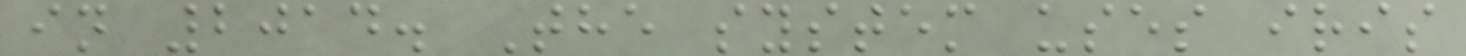in 2014. The system uses iris
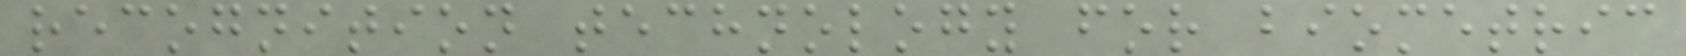recognition technology for biometric
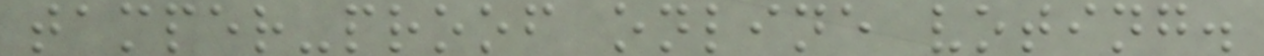tamper-proof online voting.
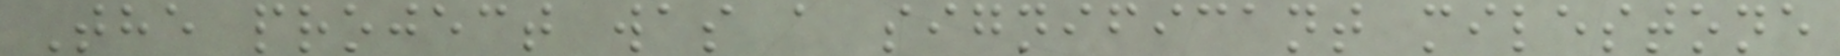The project was a significant milestone
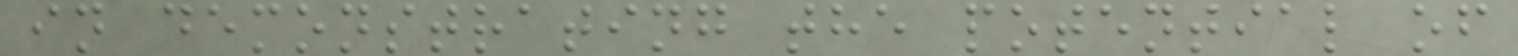in demonstrating the potential of
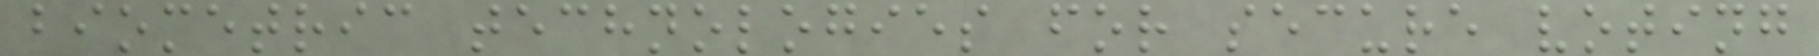biometric technologies for secure voting
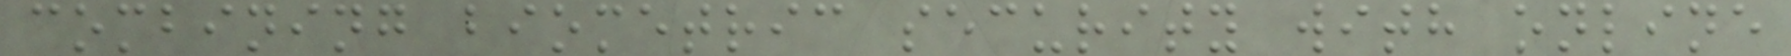combining biometric security with online
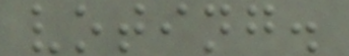voting.
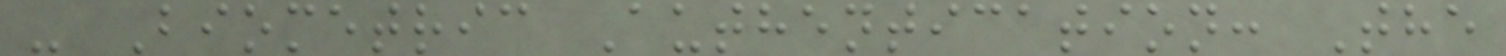- Biometric Authentication: The
